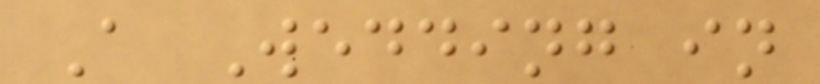A Wedding in
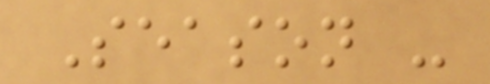Season -
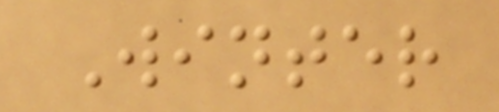Winter
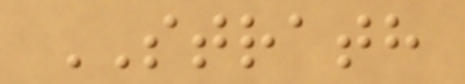STRATH
